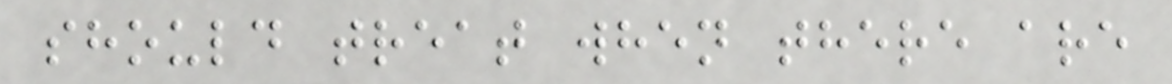should treat when there are
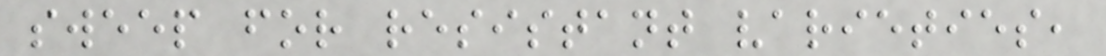sweep for resistant varieties,
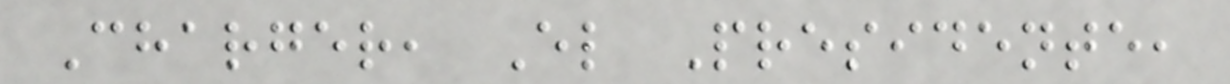Charger, El Presidente,
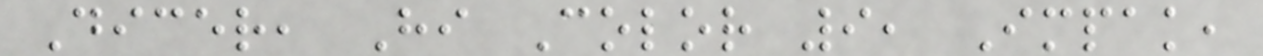Dicer, Hi Color 9, Impak,
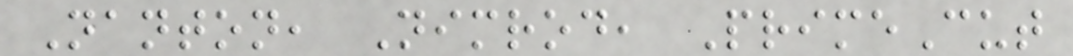Nanton, Nimrod, PrimeCut
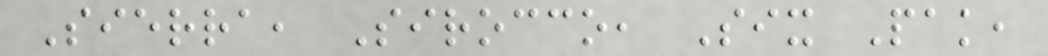Sierra, Sirocco, Six Pak,
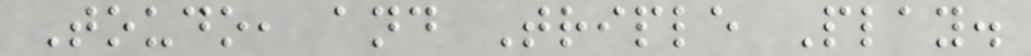Toudo, and Triple Play.
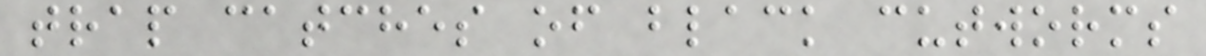trap catches of black cutworms
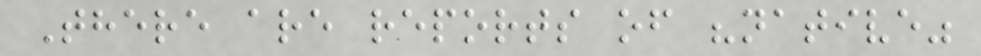There are reports of "native"
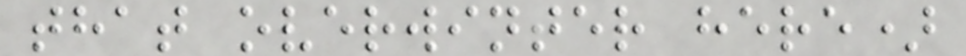that overwinter here)
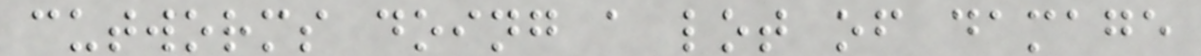cutworms doing a lot of damage
